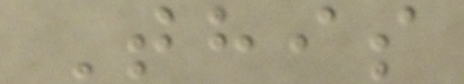This
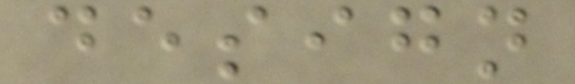design
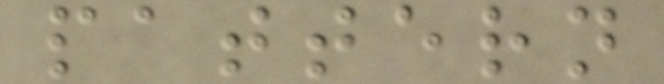pattern
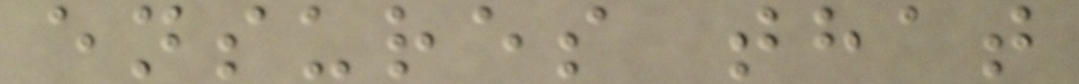ensures that
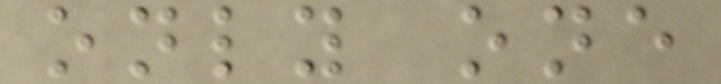only one
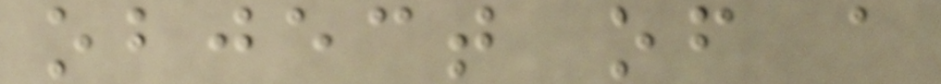object of a
